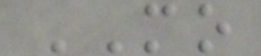MO
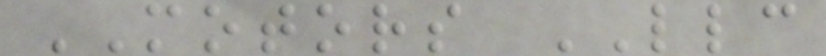MOTORS LLC
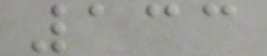133
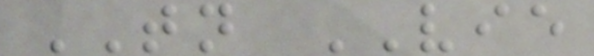TN VIE
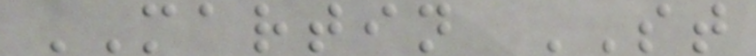MARTIN ST
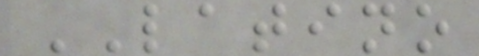LATINO
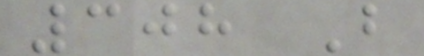308 B
